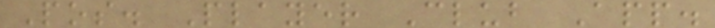Pos. Player Club App.
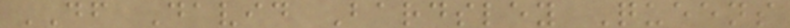DF David Bardsley Queens
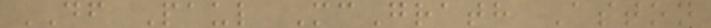DF Paul McGrath Aston
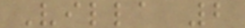Villa 2
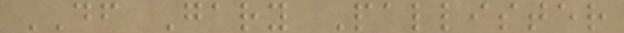DF Gary Pallister
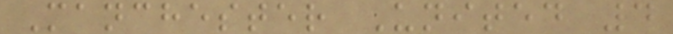Manchester United 4
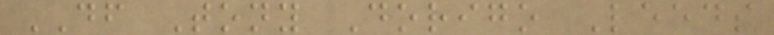DF Tony Dorigo Leeds
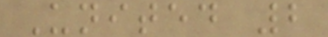United 2
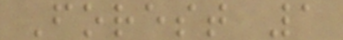Forest 1
